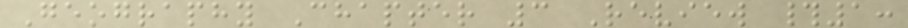Geography Chapter 3 Review #1:
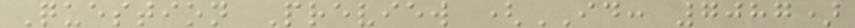Question Preview (ID: 7087)
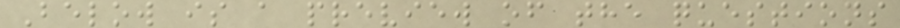Below is a preview of the questions
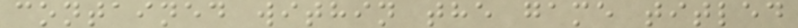contained within the game titled
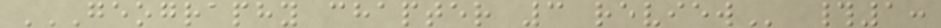GEOGRAPHY CHAPTER 3 REVIEW #1:
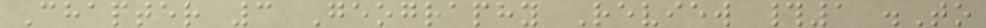Chapter 3 Geography Review #1 .To
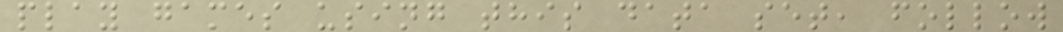play games using this data set, follow
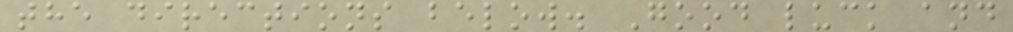the directions below. Good luck and
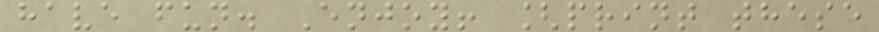have fun. Enjoy! [print these
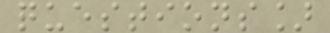questions]
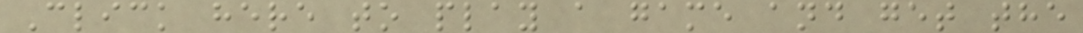Click here to play a game and get the
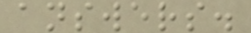answers.
